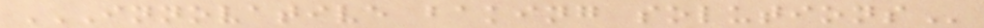INNOVATIVE BAKING SOLUTIONS
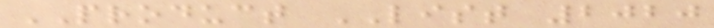PRODUCT LIST 2020
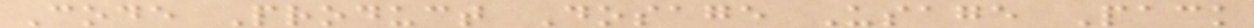Code Product Dosage Usage Pack
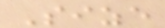Size
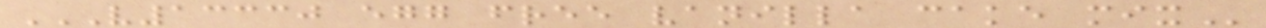V13330 EGG FREE VANILLA CAKE MIX
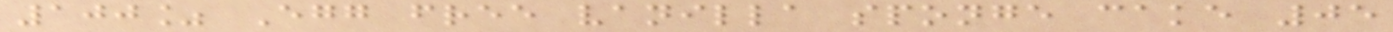100% Egg free vanilla sponge cake 05
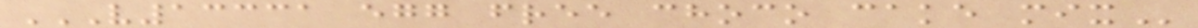V13331 EGG FREE CHOCO CAKE MIX
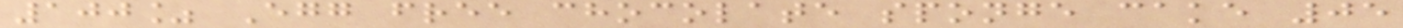100% Egg free chocolate sponge cake 05
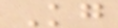Kg
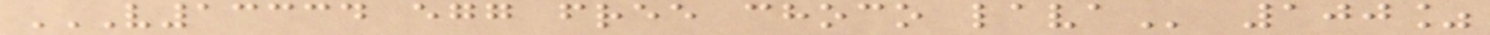V13334 EGG FREE CHOCO LAVA 100%
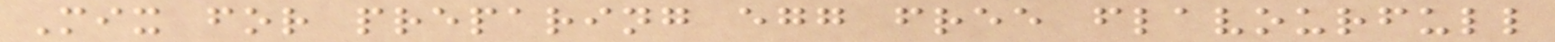Mix for preparing egg free flavourfull
